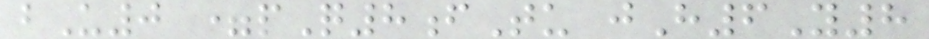bU0 =pQ8fTu jH6Y8
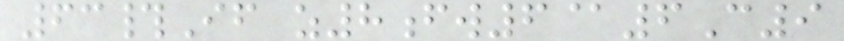63#If z8fw6@6C9
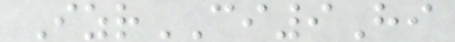IzrCI9Hi
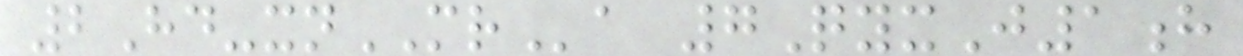2Hd-xnMRa 7QyxJ1h
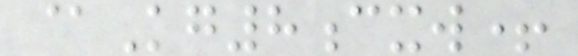@Kg8cxw+
